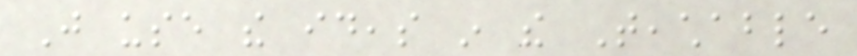Just use the ideas in the Teachable
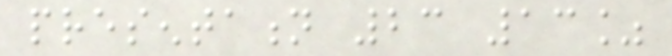presentation 23 13%
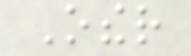Other
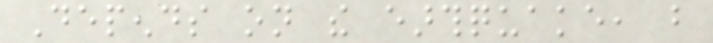Depends on the earthquake, but
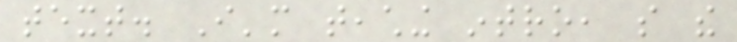text. I'm teaching intro, so the
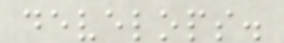develops.
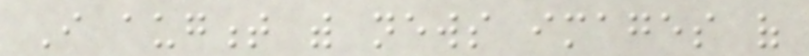I augment with news images of
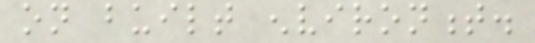on built environment.
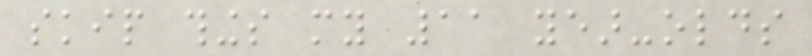skip things my 11 year-olds
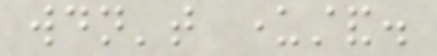wouldn't understand.
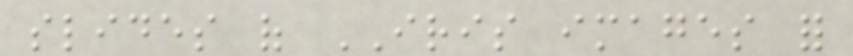slides of IRIS images for
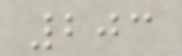203
